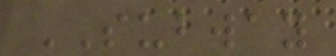SUBWAY
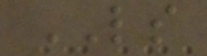LS
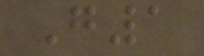G1
